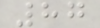87
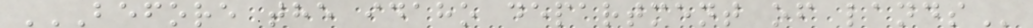BEFORE THE IDAHO DEPARTMENT OF LANDS
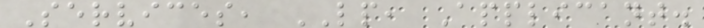Services, LP, Applicant.
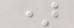)
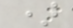)
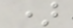)
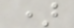)
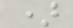)
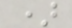)
